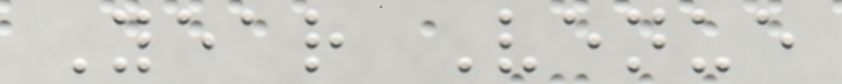Year Venue
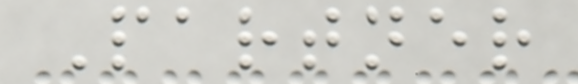Partner
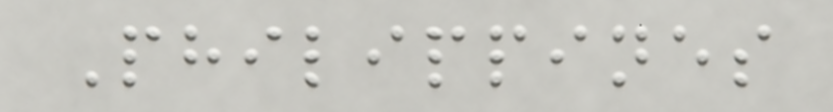Philippines
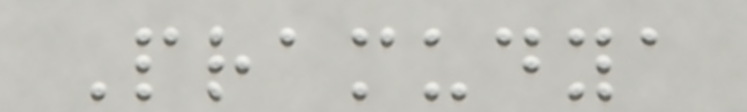Pramudya
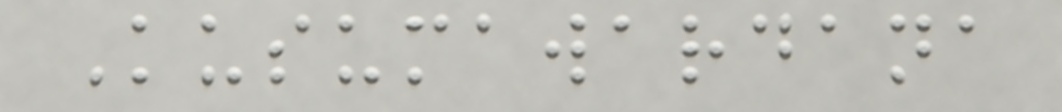Kusumawardana
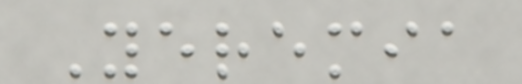Yeremia
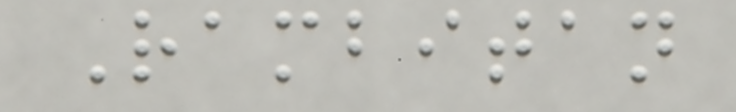Rambitan
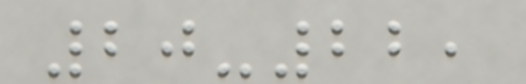20-22,
